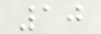10
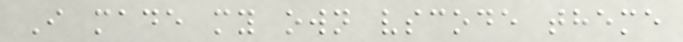I made my own vscode theme
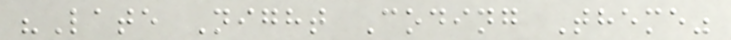"Late Night Coding Theme"
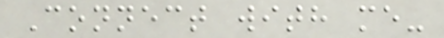Connect with me-
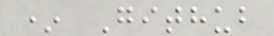* Github
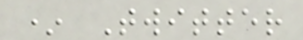* Twitter
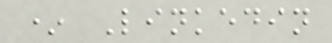* Linkedin
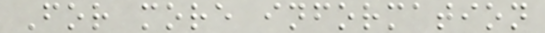For more information
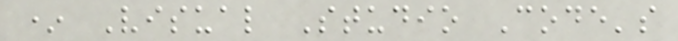* Visual Studio Code's
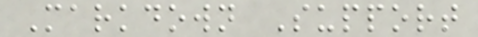Markdown Support
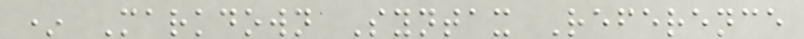* Markdown Syntax Reference
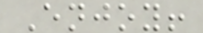Enjoy!
